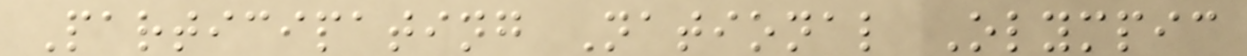Participating National Olympic
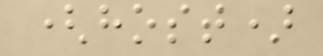(host)
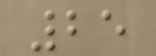25
